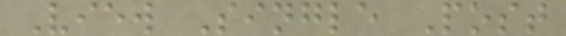View Single Post
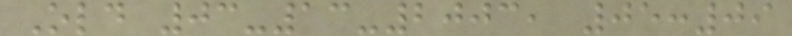Old 03-13-2003, 05:09
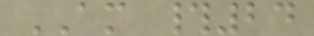AM #24
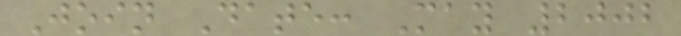Join Date: May 2002
